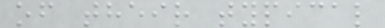of their typical
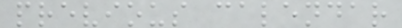previous calendar
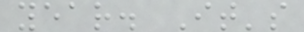year. It's
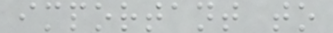important to
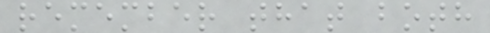remember that both
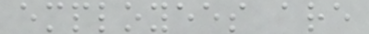employees are
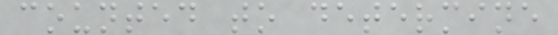counted to determine
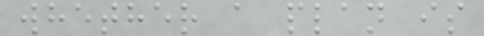whether a plan is
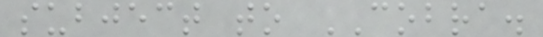subject to COBRA.
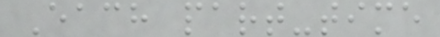Each part-time
